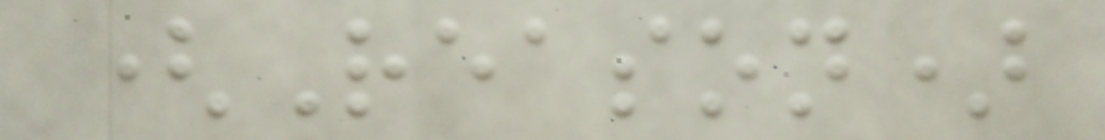(Reason)
